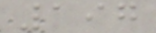197
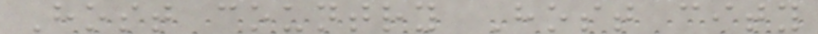Host country Host city
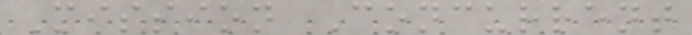Mission Concurrent
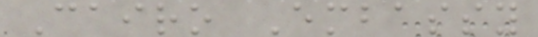Cairo Embassy
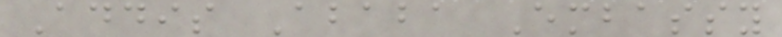Addis Ababa Embassy
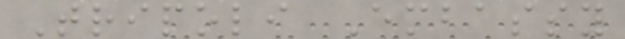Tripoli Embassy
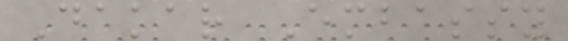Dakar Embassy
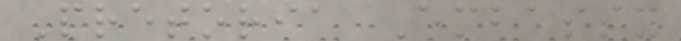Pretoria Embassy
